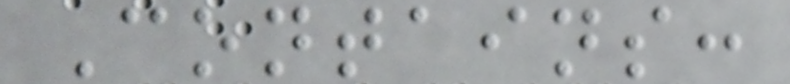Contains:
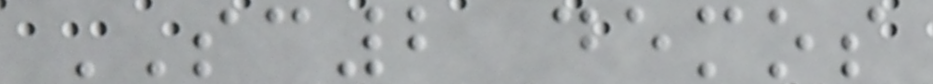SC2 demos
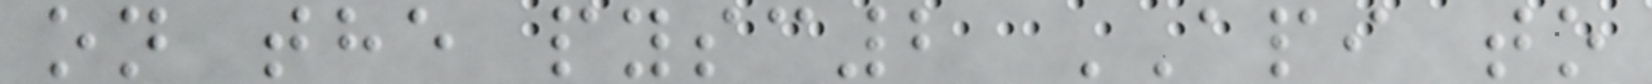on the pysc2 API to
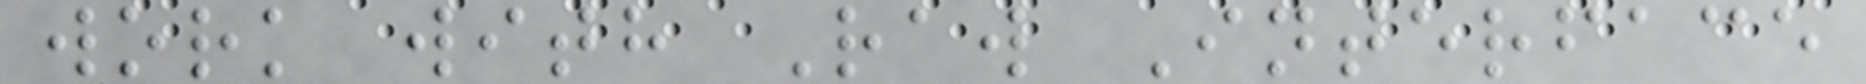work with Raw Interface
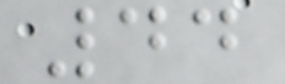44
